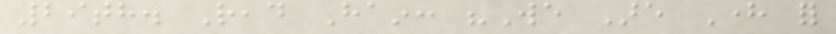29th. Read Hain: "We Are Here for
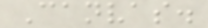Canvas.
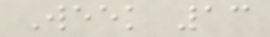Week 13
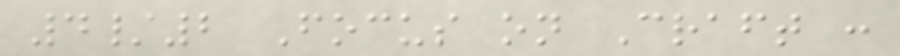4/2 Focus on Craft :
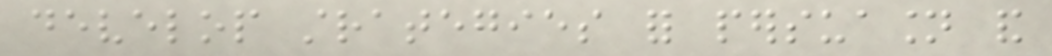develop strategies for persuasion and
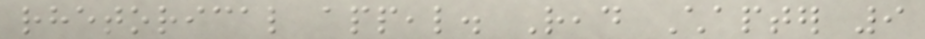rhetorical appeal. Read Chapter 9
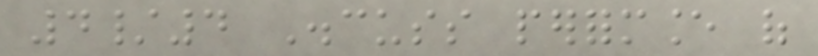4/4 Discuss performance of
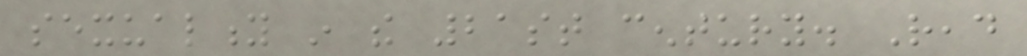sexuality in the 21st century. Read
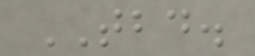TBD.
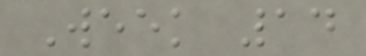Week 14
